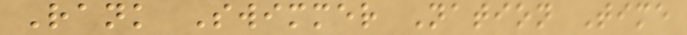Rank Swimmer Nation Time
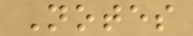Notes
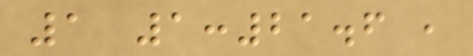1 1:21.6 ,
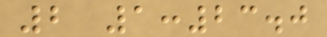2 1:23.0
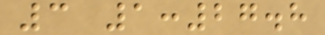3 1:27.8
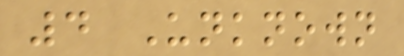4 Unknown
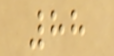88
